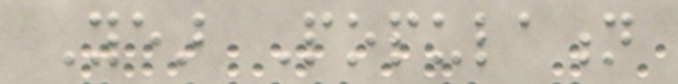Year Population
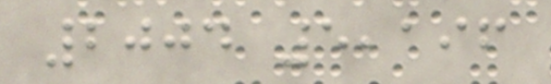2004 5,196
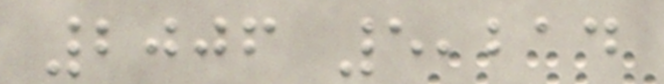2006 5,214
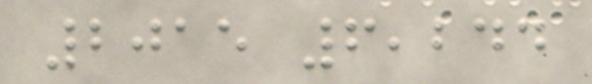2015 6,244
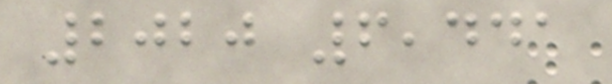2020 6,441
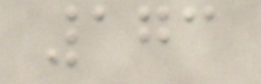173
